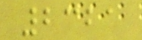2321
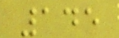145
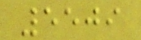5509
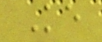Ke
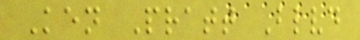Ken Pratt Blvd
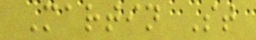Martin St
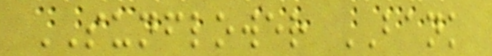SUNFLOWER BANK
